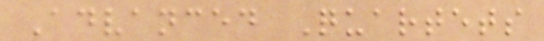Advanced Quartets
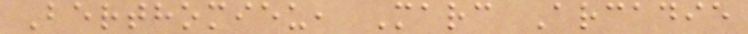Berthomieu, Marc Arcadie
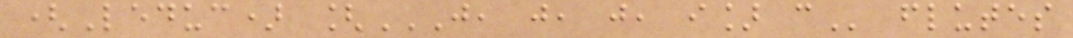(Leduc) [J, J, J, I] C flutes
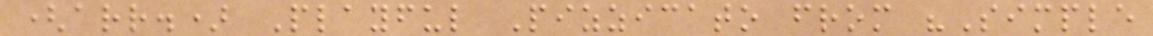(arr.) Playful Pizzicato from "Simple
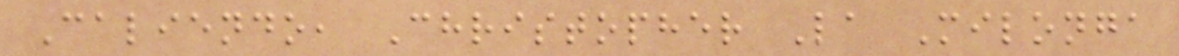Caliendo, Christopher La Milonga
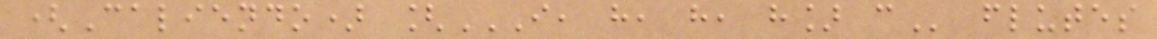(Caliendo) [I, H, H, H] C flutes
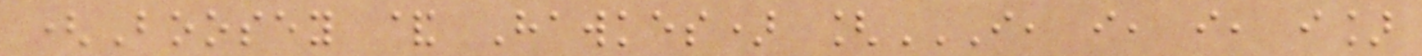(Boosey & Hawkes) [I, I, I, I]
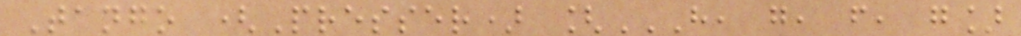Tango (Presser) [H, G, F, G]
